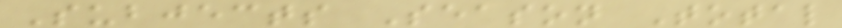Subjects Season Total
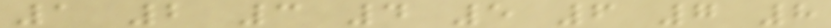1 2 3 4 5 6 7 8
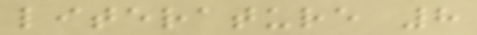literature 8
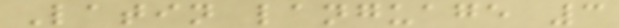Latin language 3
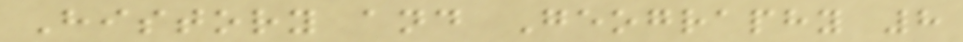History and Geography 8
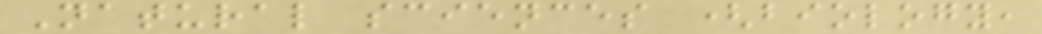Natural sciences (biology,
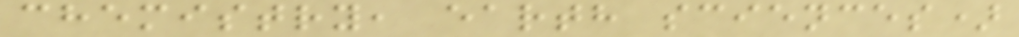chemistry, earth sciences)
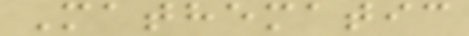Mathematic
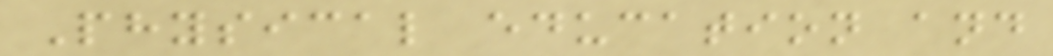Physical education and
